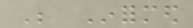Be Informed
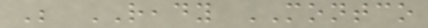Be READY MONTCO
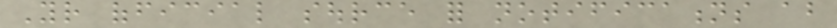Your official source for notifications about
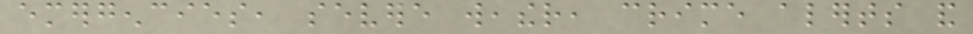emergencies, severe weather, crime alerts and
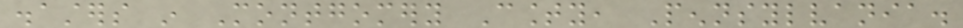disasters in Montgomery County, Pennsylvania.
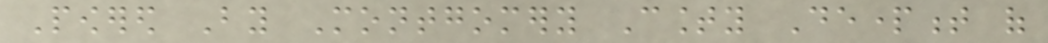Powered By Montgomery County Department of
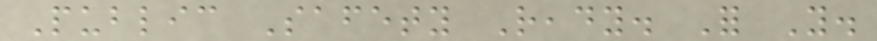Public Safety Ready. For You.
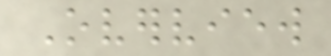Overview
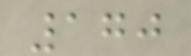170
